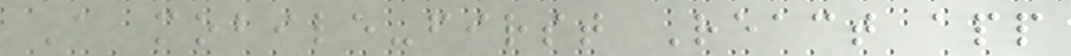A mobile-first React app
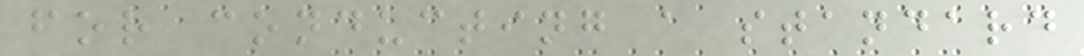for conducting a standard
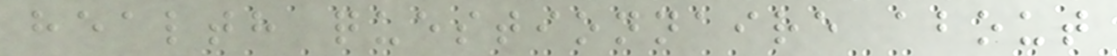health questionnaire about
